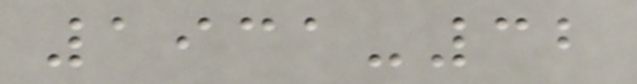1931-32
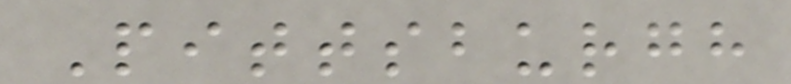Pittsburgh
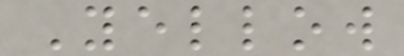Yellow
